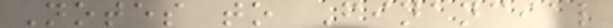Notes to Financial
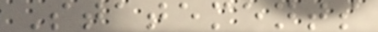Statements
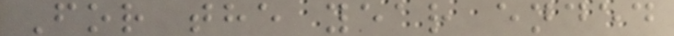For the year ended
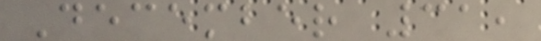December 31,
